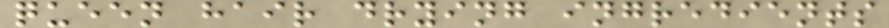queen hair drying ingredients
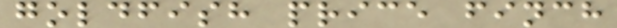goldfish price finch
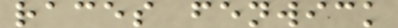races fenwick
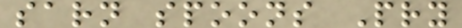sarn spoons Pry
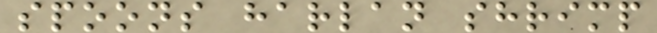spoons harlan shrimp
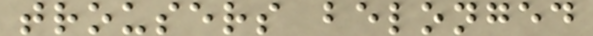trousers belonged
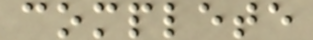complete
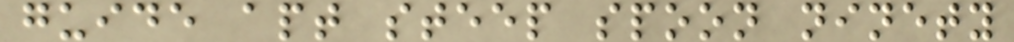guide apt steep spoon ninety
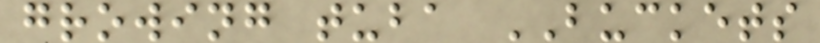growing tuba BUCKETS
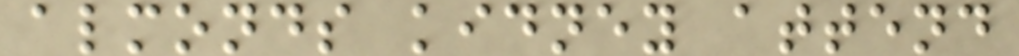almonds kidney attend
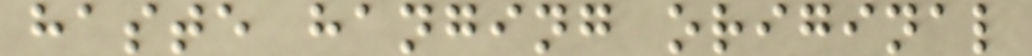haste hanging original
